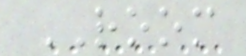ROOM
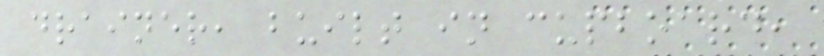drainer, built in cupboard,
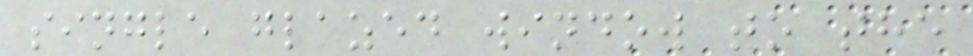single glazed window to the
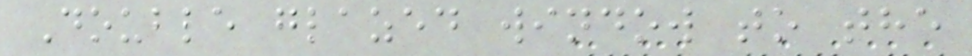Double glazed window to the
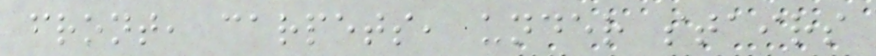front, carpets, under stairs
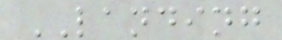LANDING
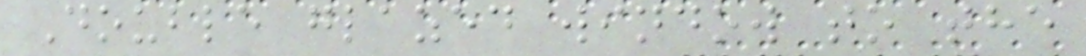Double glazed window to the
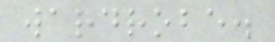wardrobe.
